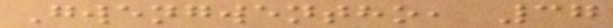Gwengwentho, 37
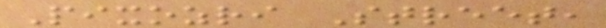Pixozri Street,
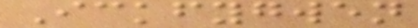Ickfygwen
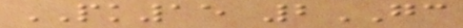PK15 2GC
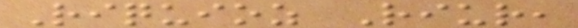Riquioz Riur,
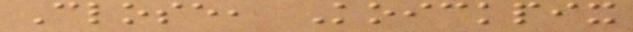Close, Koickpix
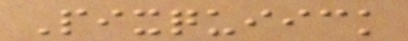Pixquiick
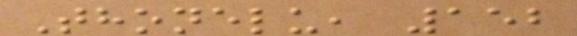Thonelu, 152
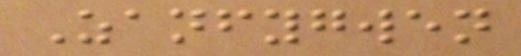Zanfygwen
